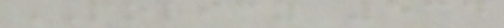POLICY 534
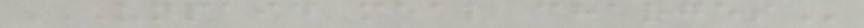UNPAID MEAL CHARGES
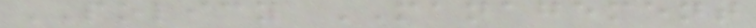POLICY MANAGEMENT
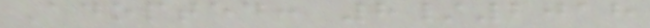Adopted: 8/2018
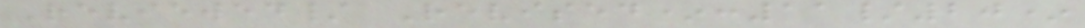Reviewed/ Revised*:11/20*
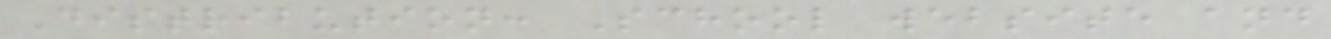Distribution: School website and
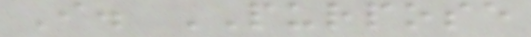I. PURPOSE
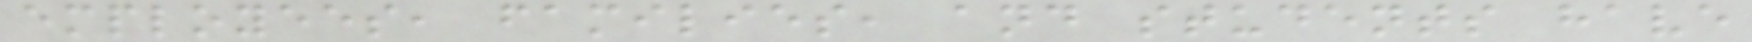employees, families, and students have
